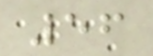56
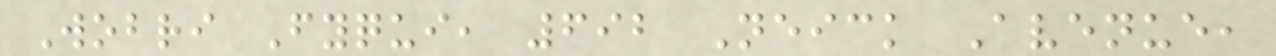Wobri Fyqui, 692 Neick Avenue,
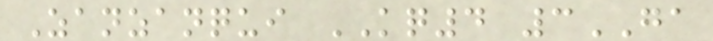Zanzanqui KQ4 3GA
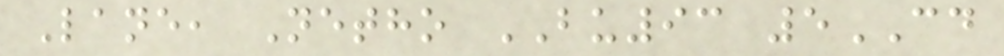Lane, Netho BU93 5CD
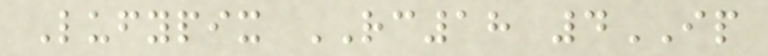Lufypix RC18 4IP
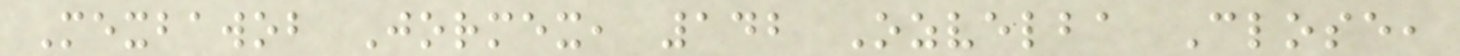Mexbawob Jormex, 142 Ozvelba Close,
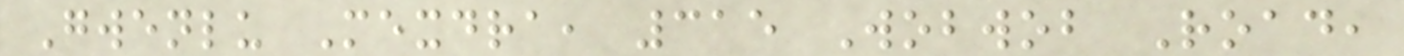Gwenlu Mexdra, 315 Wobwob Road,
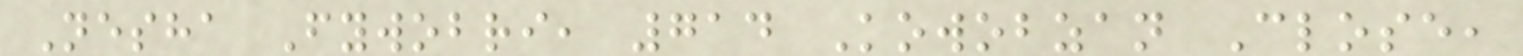Nesha Fywobri, 714 Kowobzan Close,
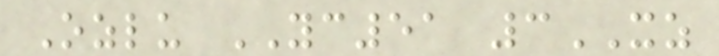Ozlu YC51 3XZ
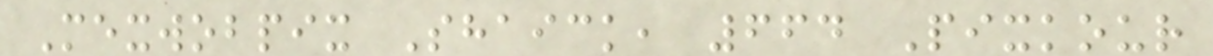Mexwobpix Shaick, 664 Pixkour
